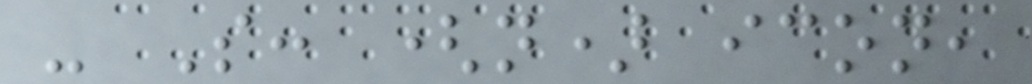- S: (n) icon,
